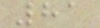81
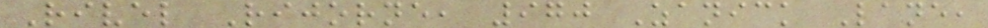Rivel Rijorne, 970 Zanick Lane,
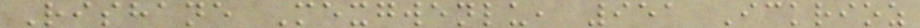Rishane Mexgwenlu, 951 Ickrioz
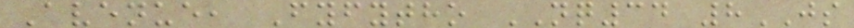Avenue, Fyfytho NQ34 8JS
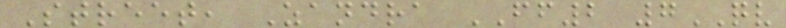Street, Zandra FF2 7QV
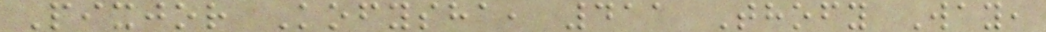Pixjor Kofysha, 411 Thofy Way,
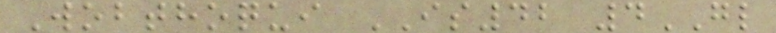Wobthoqui IS42 4GL
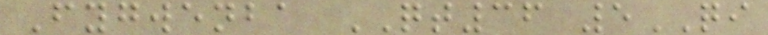Fygwenba QT36 5QI
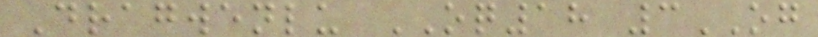Dragwenlu OQ18 3OG
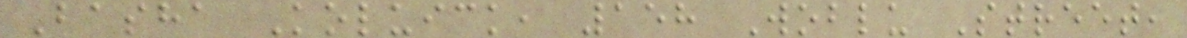Basha Koluick, 158 Woblu Street,
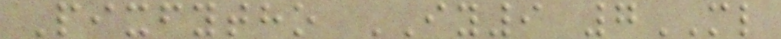Pixfytho IY9 7ML
